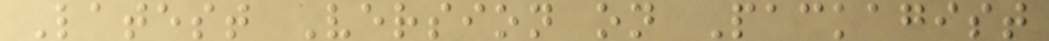Latest Version on Packagist
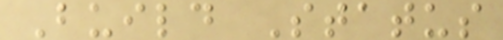Build Status
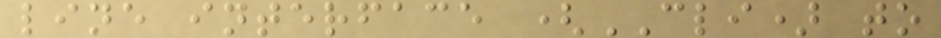line interface (CLI) to
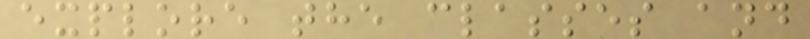explore the classes and
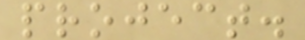project.
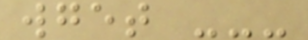wget ---
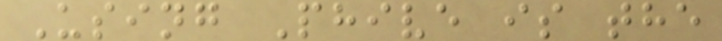Using Phive is the
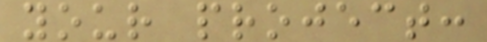your project:
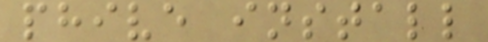phive install
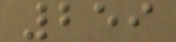259
